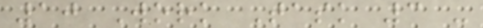10 Work Task 3 -
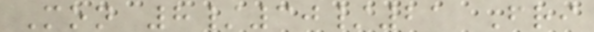Mon 8/30/21 Fri
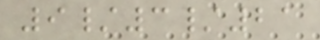9/3/21
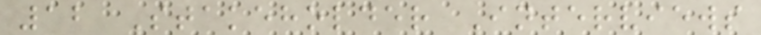12 Stakeholder Interviews
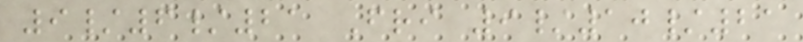9/6/21 Fri 9/10/21
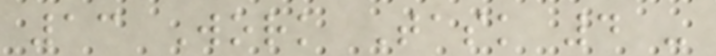13 Work Task 4 -
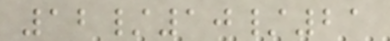12/10/21
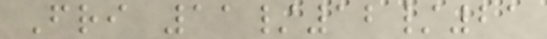Fri 11/12/21
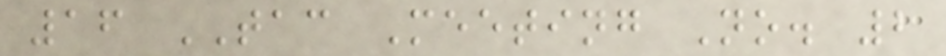16 TAC Meeting No. 2
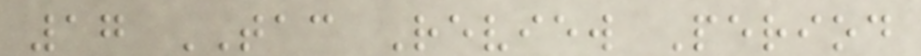17 TAC Review Period
